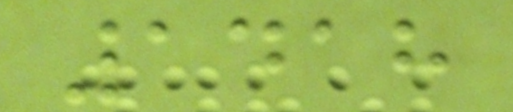1418
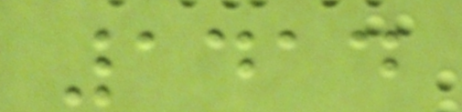1414
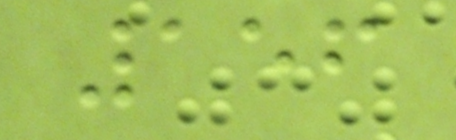156
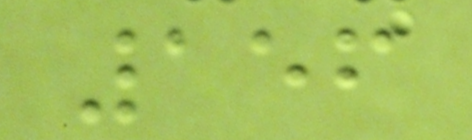156
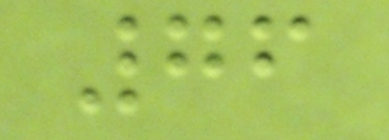76
